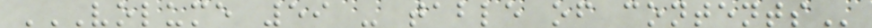VOLUME 59 - TABLE OF CONTENTS
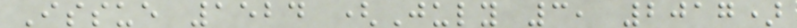Issue 1524 (July 3, 2017)
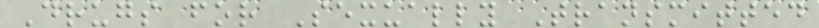Drugs for Sexually Transmitted
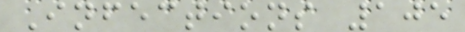Infections 105
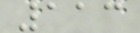113
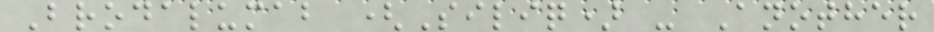Brodalumab (Siliq) - Another
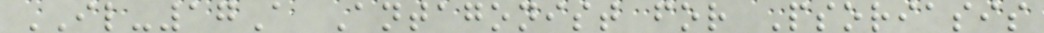IL-17A Antagonist for Psoriasis
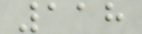118
